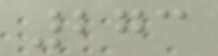273
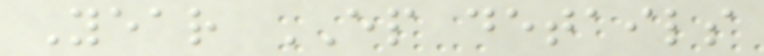Year EP details
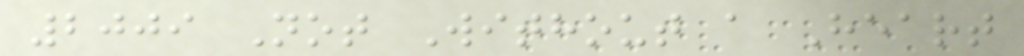2009 Not Without a Heart
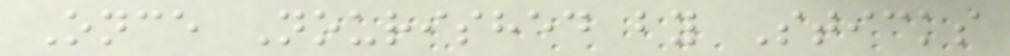Once Nourished by Sticks
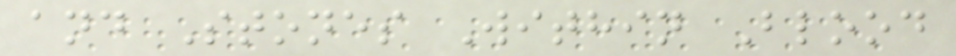and Stones Within Blood
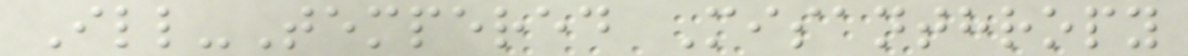Ill-Tempered Misanthropy
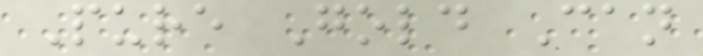Pure Gold Can
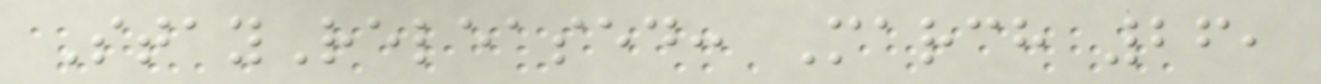StayReleased: March 26,
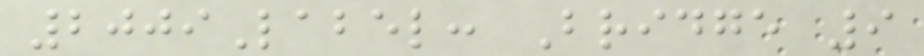2009Label: Bridge 9
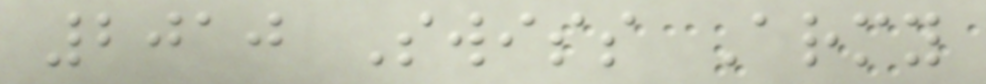2010 Swiss Army
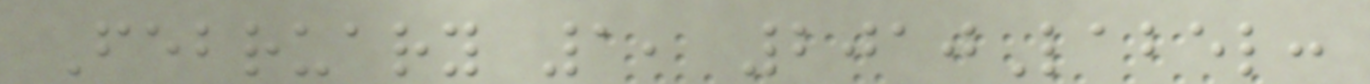February 1, 2010Label:
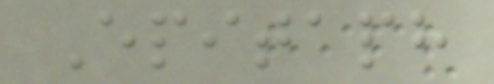Epitaph
